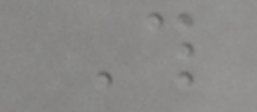This
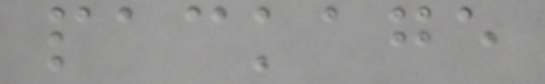package
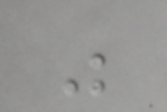was
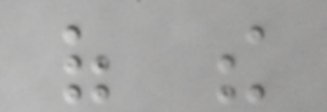of the
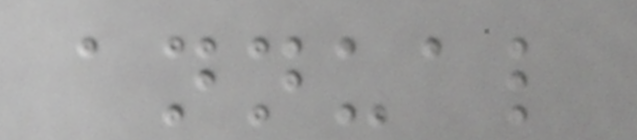annual
